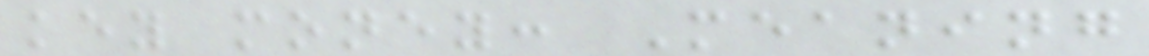key money: Meaning
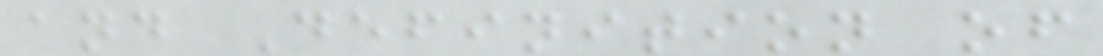and Definition of
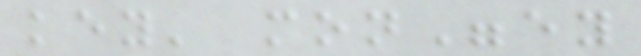key' mon"ey
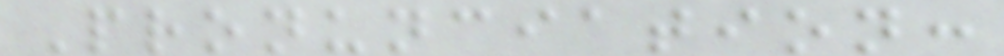Pronunciation:
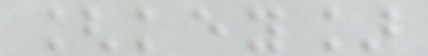[key]
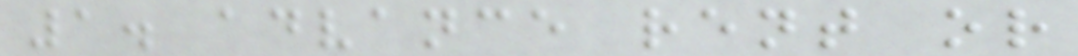1. advance rent or
